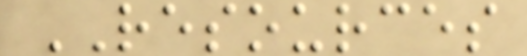RESOURCES
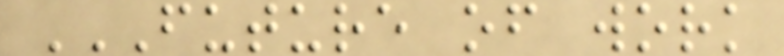FUTURE OF WORK
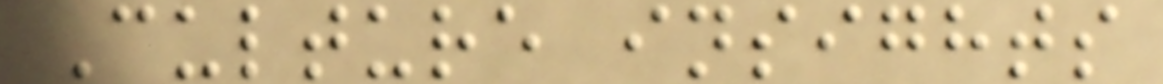Culture insights
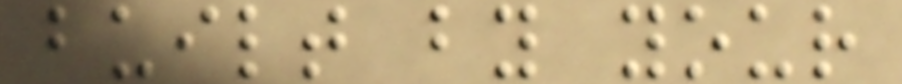built by your
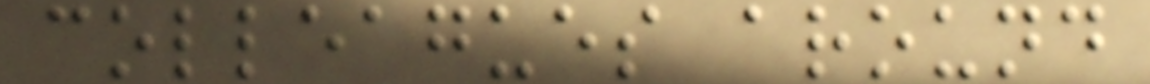colleagues around
